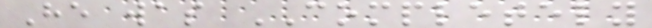He was COMPLETELY
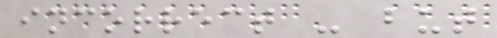incorrect - but
